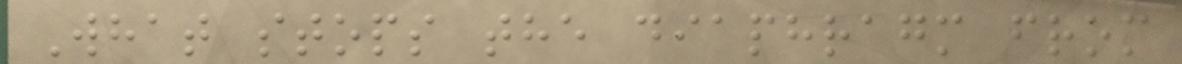What stops the diaphragm from
